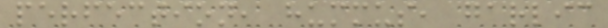perfection, hummus, garlic
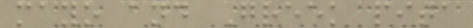mayo and Greek pita
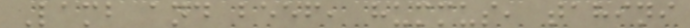Lamb and beef, hummus, tahini
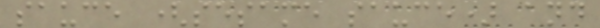sauce (sesame sauce) and
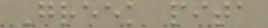Greek pita
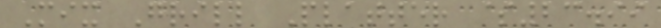Mix Grill Platter $23.99
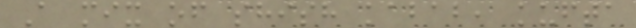A mix of shish kabab, kufta
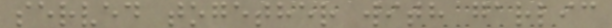served together with garlic
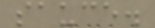sauce.
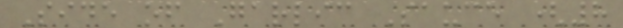Side of Garlic Sauce (8
